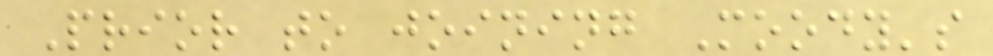Prior to joining Moody's
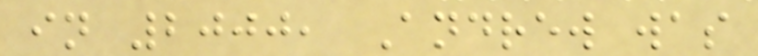in 2000, Andrew was
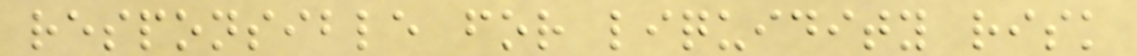responsible for liquidity risk
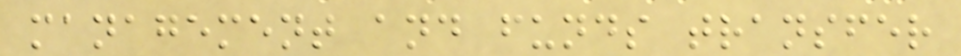management and funds transfer
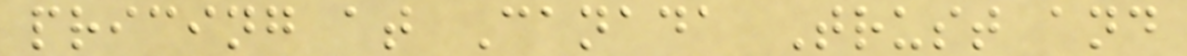pricing at Canada Trust and
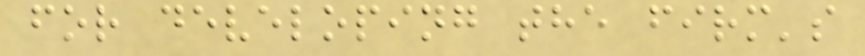for developing the firm's
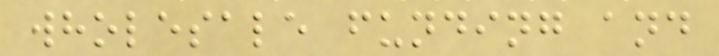wholesale funding and
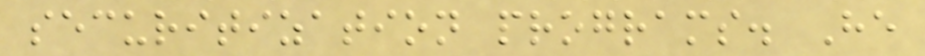securitization programs. He
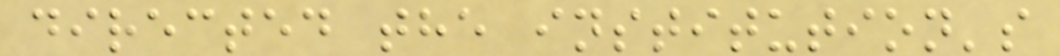directed the institution's
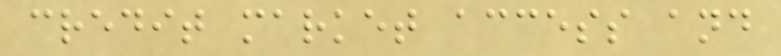credit market access and
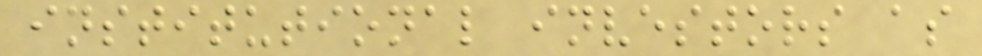institutional investors as
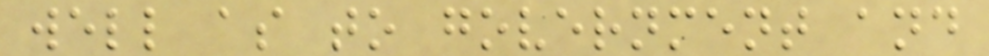well as to government and
